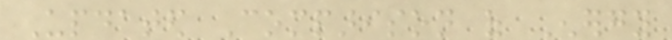Updated Comparison of Energy
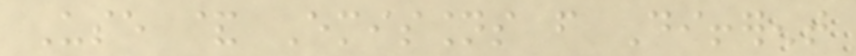Use & Emissions from Different
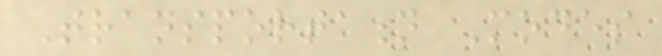Transportation Modes
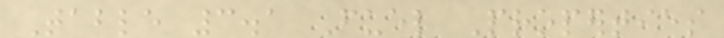Table 3.1 Fuel Properties
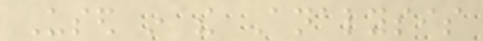Used in the Analysis
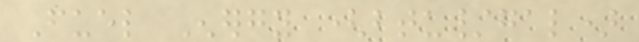Fuel Energy (btu/gal)
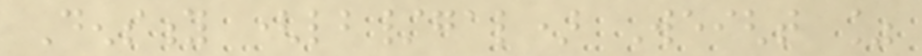Density (lb/gal) Weight %
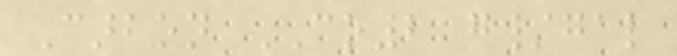Carbon CO2 g/gal
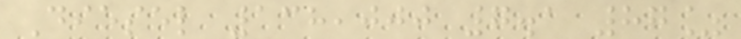Diesel 138,000 7.1 87%
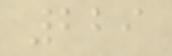229
